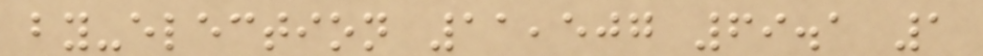by-election 11,507 69.1 1
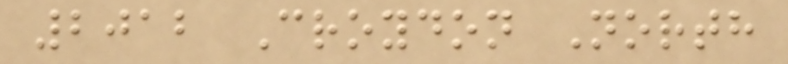2012 Croydon North
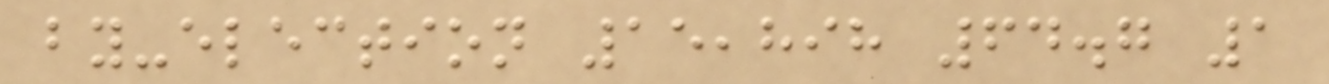by-election 15,898 64.7 1
